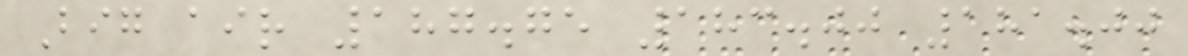Big air 187.75 183.00 181.00
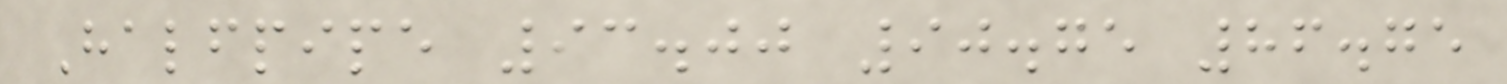Halfpipe 93.00 90.75 86.75
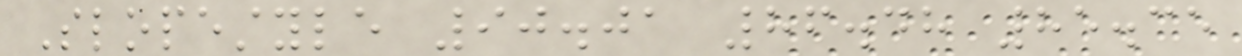Slopestyle 90.01 86.48 85.35
